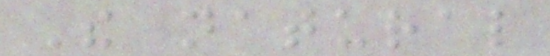The natural
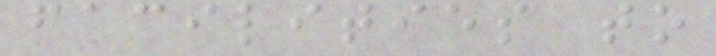facilities to
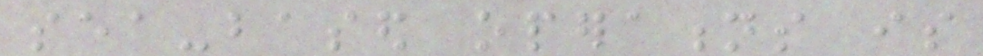sea-based operations is
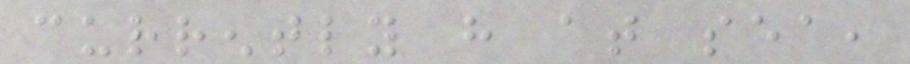currently have at sea,
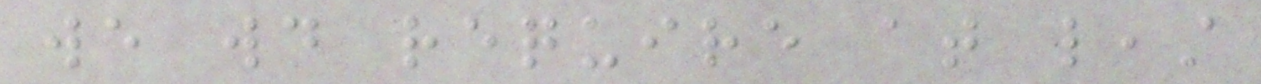we would require at least
